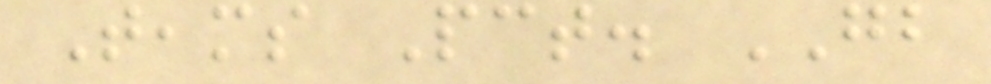Teams Pct. GB
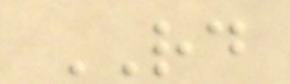RD
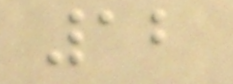12
